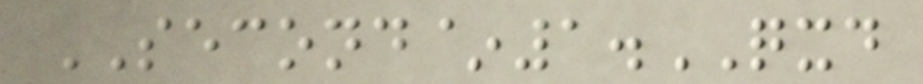SECOND~1.QXD
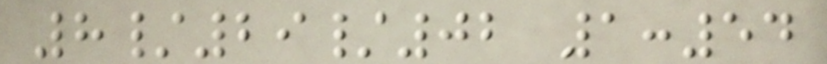8/29/02 1:54
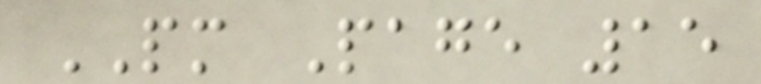PM Page 15
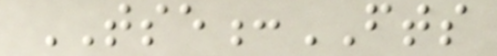TSE:FTS
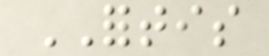FORTIS
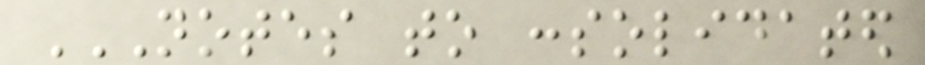NOTES TO CONSOLIDATED
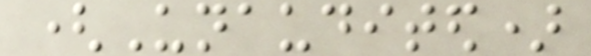(Unaudited)
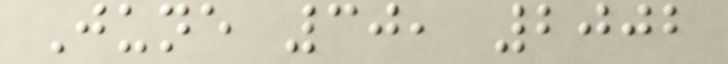June 30, 2002
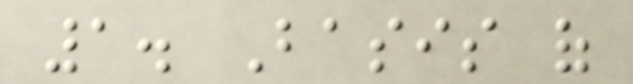1. Basis of
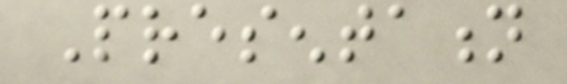Presentation
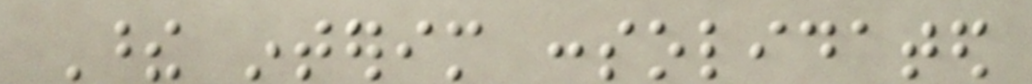These interim consolidated
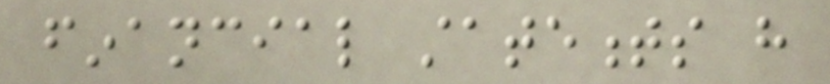financial statements have
